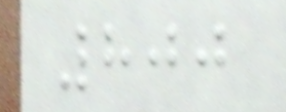800
